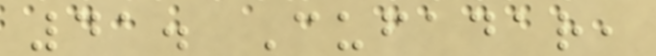41. Cufadar,
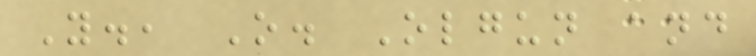Y., O. Olgun and
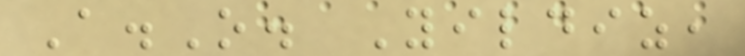A.O. Yildiz,
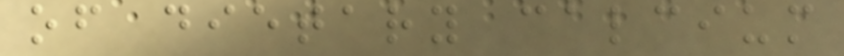of dietary calcium
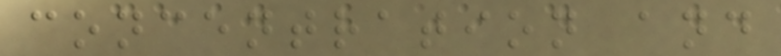concentration and
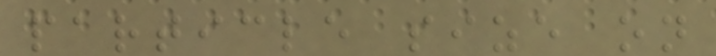particle size on
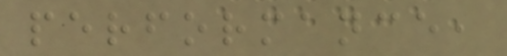performance,
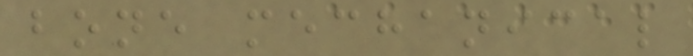bone mechanical
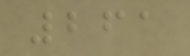261
